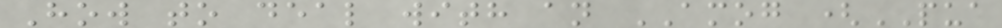How to deal with an AMOG (PUA
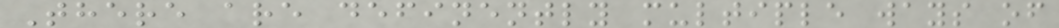There are definently multiple ways of
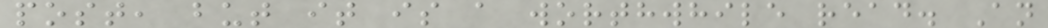post, but it is a worthwhile read. An
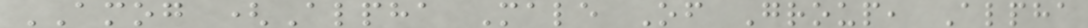AMOG (Alpha Male Of Group, Alpha
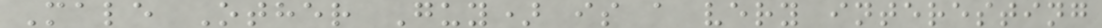Male Other Guy) is a very interesting
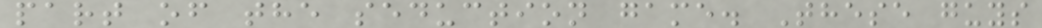part of the seduction game. These guys
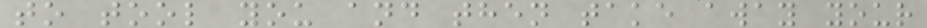to tool you and then take away your
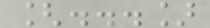[...]
